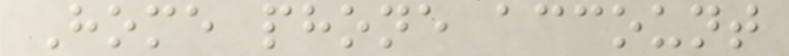Home phone account
